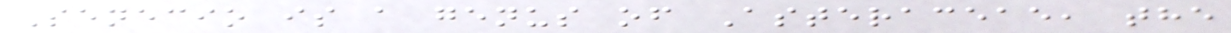Senecio is a genus of Asteraceae, the
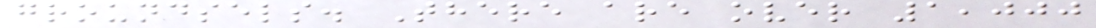groundsels. There are over 1,000
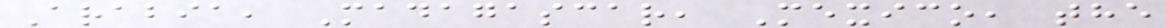Arabia, Madagascar, Mexico, the
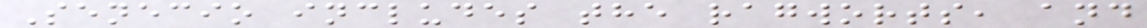Senecio includes the ragworts, and
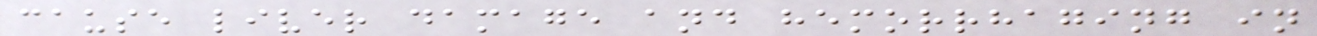cause liver damage and hemorrhaging in
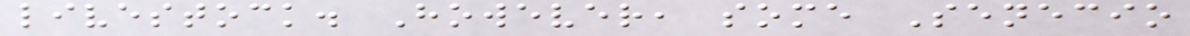livestock. However, some Senecio
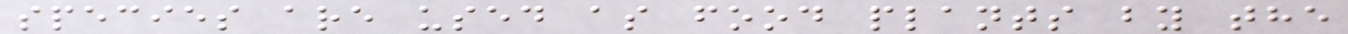species are used as food plants by the
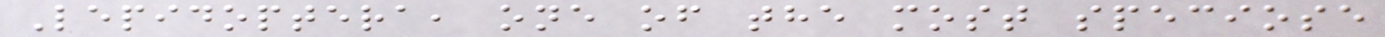Lepidoptera, one of the most speciose
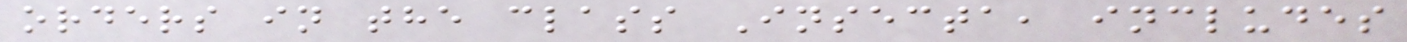orders in the class Insecta, includes
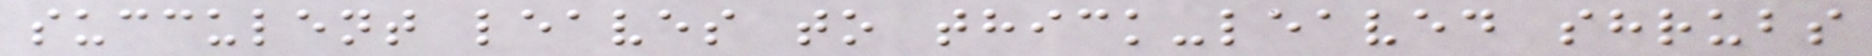succulent leaves to thick-leaved shrubs
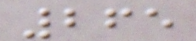265
